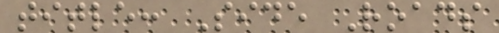title: Side Roads
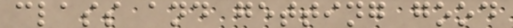class and getting good
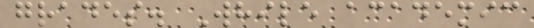grades. While academic
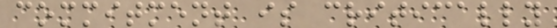commitment is critically
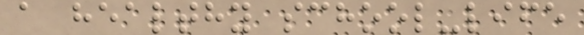a healthy school-life
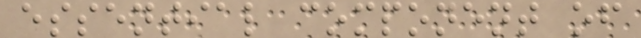essential component of
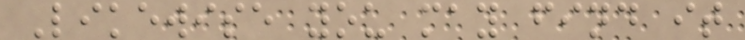Likewise you may find it
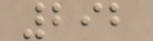292
